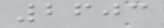2603
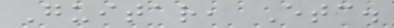Guitar, Etc.
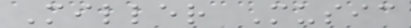Miller Music
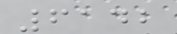6142
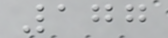177
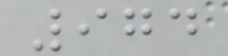974
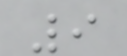9
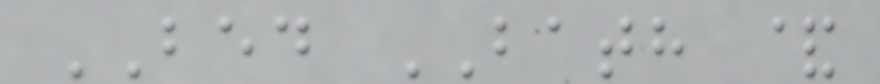BED BATH &
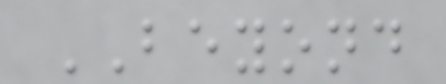BEYOND
